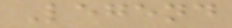Legend
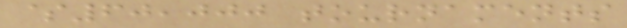$60,000 tournaments
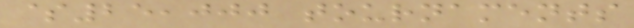$25,000 tournaments
